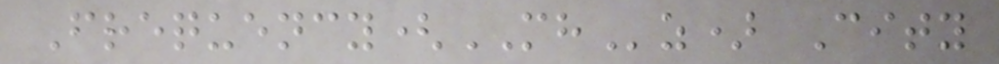Frequency(MHz) City
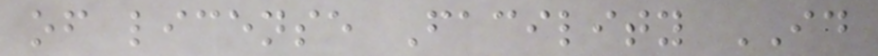of license Facility ID
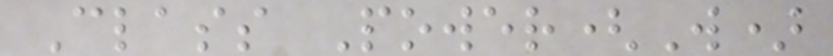Class Power(W)
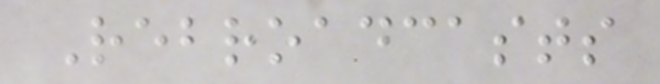Rebroadcasts
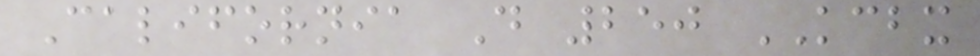California D 250 KCBX
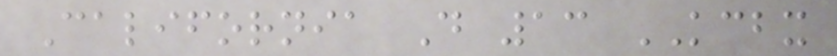California D 13 KCBX
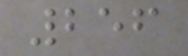256
